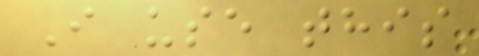I use this
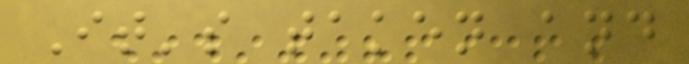It's taken and
